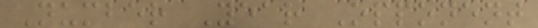Number Year Opponent
